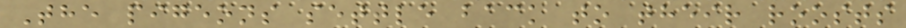The pigeons settle back to their roosts
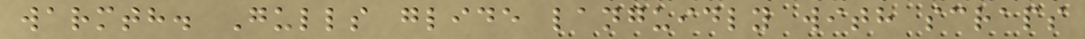warmth. Gulls glide languidly with scraps
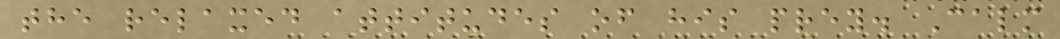the relaxed attitudes of his prey. Calm
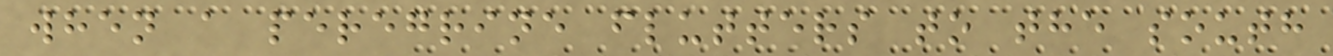when a peregrine flutters to the south
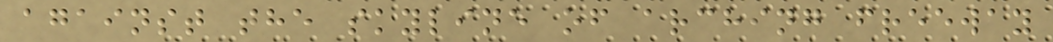against the skyline of arching freeway
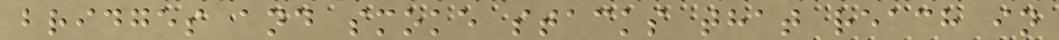bridges and smoke stacks that reach in
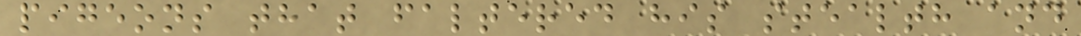pigeons that faltered his stealth and
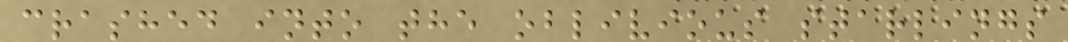crashed into the oblivious starlings
